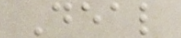Deal
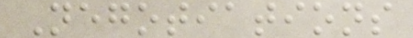Negotiations
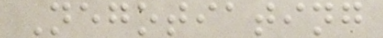Negotiating
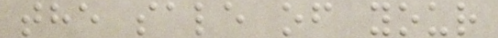the sale of your
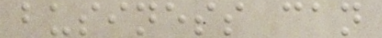business can
